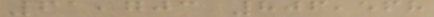61,703 806,568
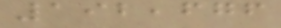192,676
